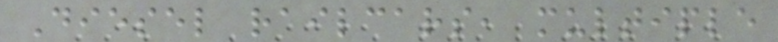Diesel railcars, multiple
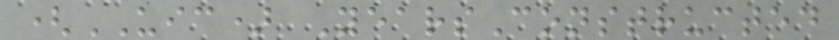(UIC) YearsConstructed
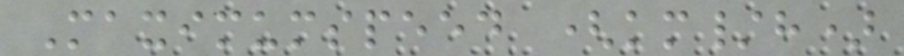Maximumspeed (km/h)
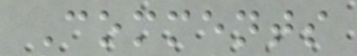Comments
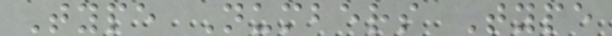Type Numbers Type
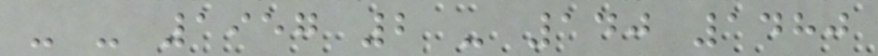- - 1957 2 - 140 1480
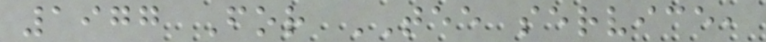1977 For TEE service,
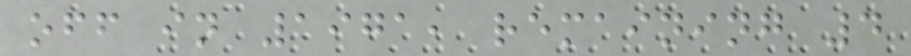off in 1971, remaining 4
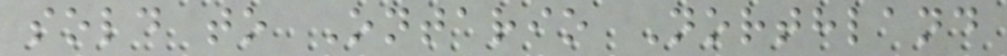sold to Ontario Northland
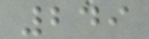249
